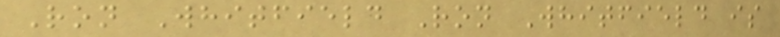Ron Whitfield Ron Whitfield is
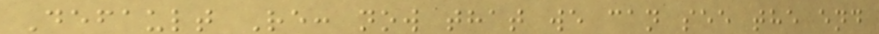Default Re: now that we can see the end
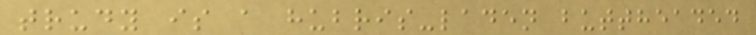trudy is a hubris-laden buttheaded
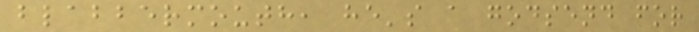blabbermouth, he's a godsend for
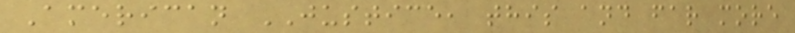American JUSTICE, this and far more
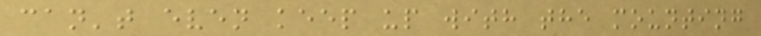can't even keep up with the mounting
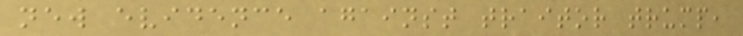new evidence against traitor trump,
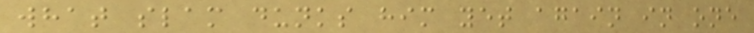what slam dunks him yet again in one
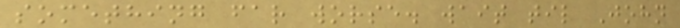something far worse. wait til John
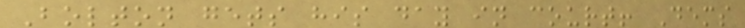Bolton gets his day in court! Dems
